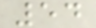54
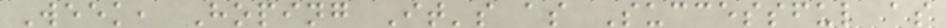Week, Hoping It's as Successful as
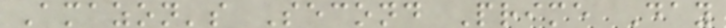Amazon's Second Prime Day
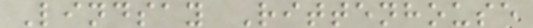Lindsay Rittenhouse
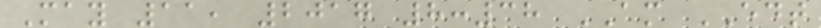May 11, 2017 8:38 AM EDT
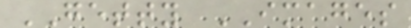GETTY IMAGES
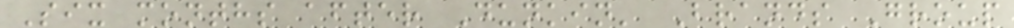Six months after Dunkin' Brands Group
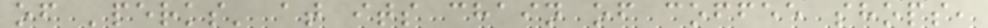of 'perks' at its chain of coffee shops,
